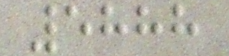5888
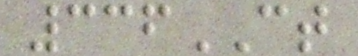336CT
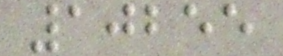10255
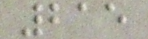215
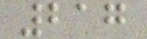217
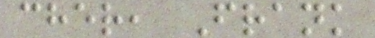cher, Frank
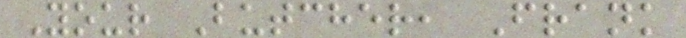Your Butcher, Frank
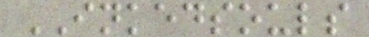INKEDSOULS
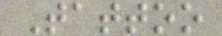Tattoo
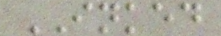INKED
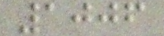1006
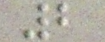2
